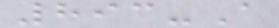893-A
